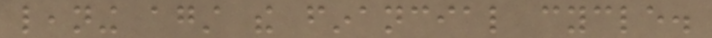leaning against the financial cycle.
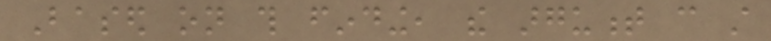Based on this finding, the argument can still
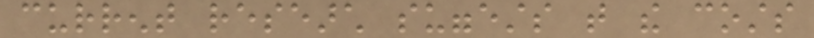current research suggests that the costs
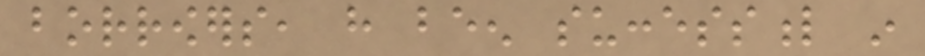borrowers, have been successful in
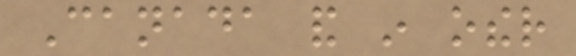Canada and in other
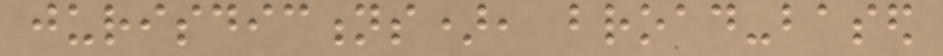jurisdictions), broad-based
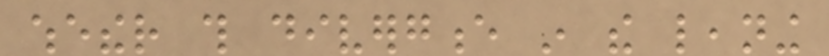whether this divergence in the leaning
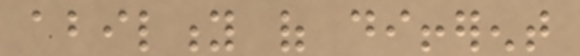ability of different
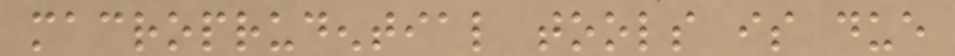macroprudential tools is due
